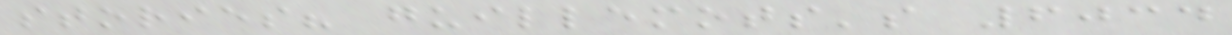stories? guillemots's 6034
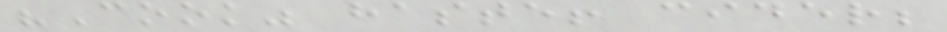"Cook" haste! cider;
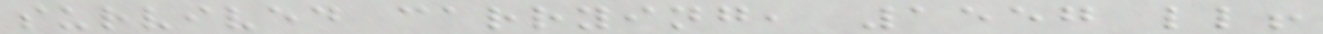survived carrying, 1557 ll!
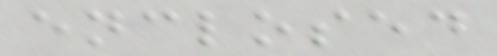enclosed
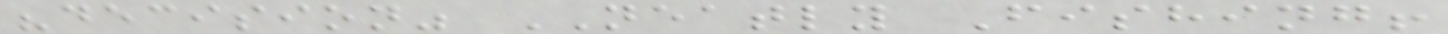"decision" NEATLY Fishing!
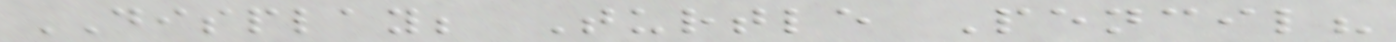DISPLAY; Turtle Pencil?
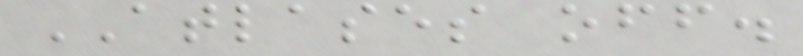ATLASES off.
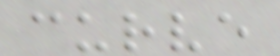curve
